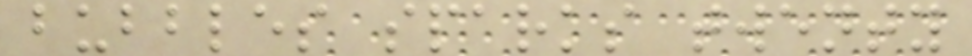bubbles sparks twenty
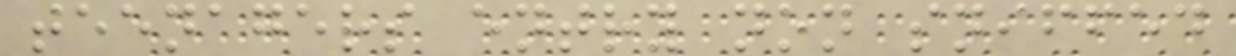teenagers entry non sniffed
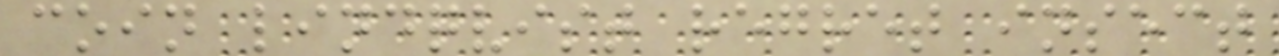coin lindqvist regret insect
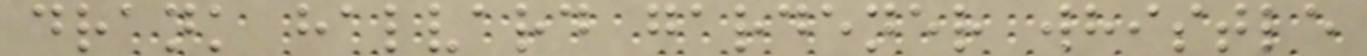drank halvard gardener whistle
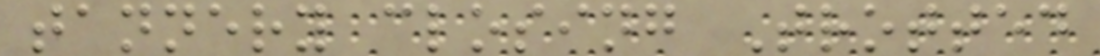tannery closing Trotted
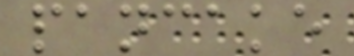pancake
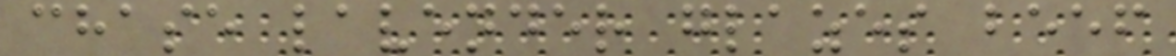chase lavender glazes beef
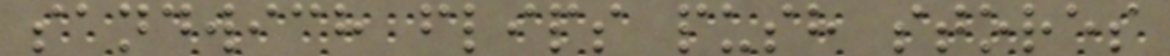sandwich flips push stores
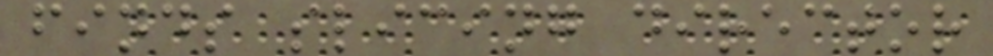finds slicing director
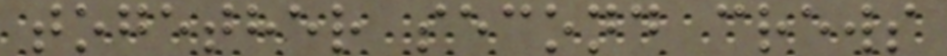together second crews
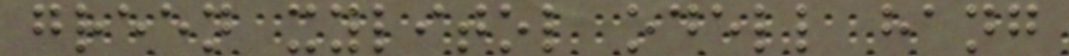green xylitol odell hang
